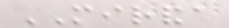MIRANDA
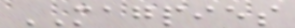MAGPIES
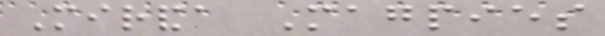Miranda Magpies
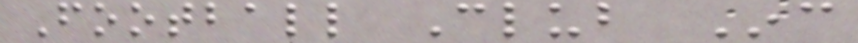Football Club Inc
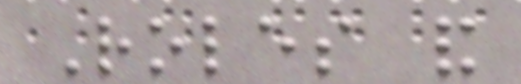Roles and
